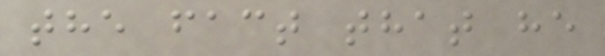the fact that he
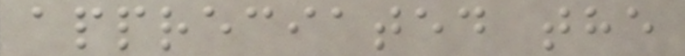appreciated the
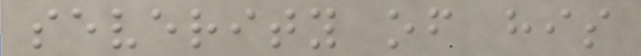severity of his
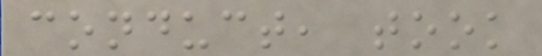conduct, took
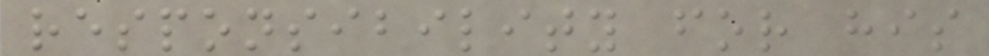responsibility for his
